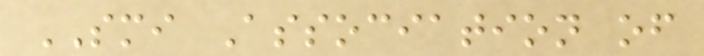SMI Association of
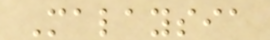Malaysia
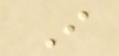I
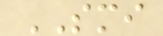SMI
